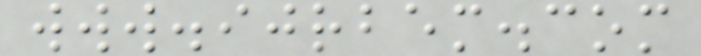www.ijrbem.com
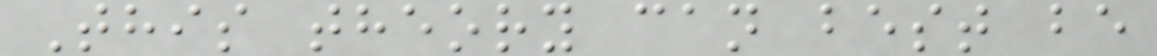This theory can best be
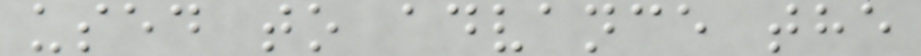used to advance the
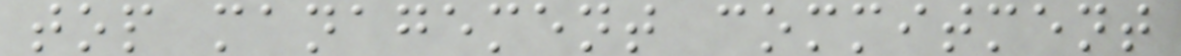top management commitment
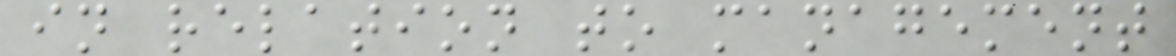in relation to management
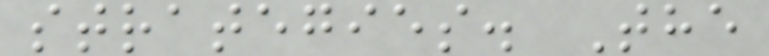strategies. The
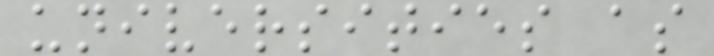universities as
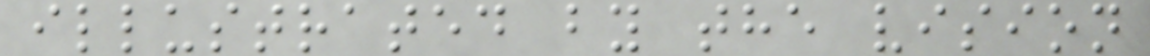illustrated by the vision
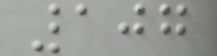107
